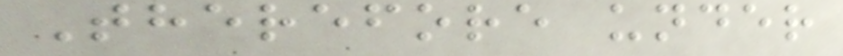Therefore under
